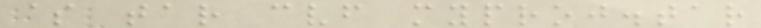$ tar cvf myproj.tar
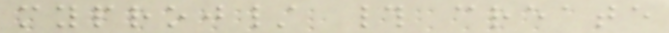myproj/ # create
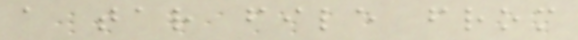a tar file from
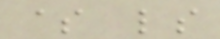$ ls
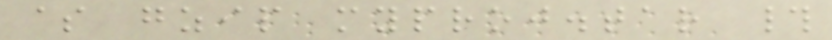$ gzip myproj.tar #
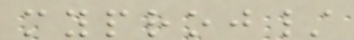myproj/
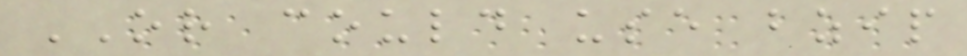OR could use bzip
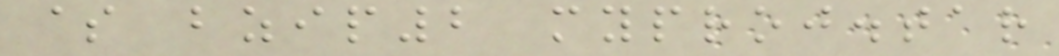$ bzip2 myproj.tar
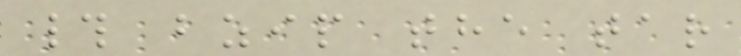# bzip the tar
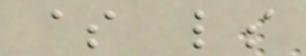$ ls
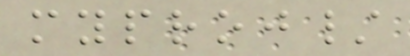myproj/
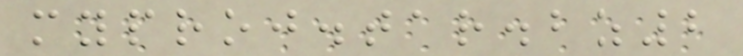myproj.tar.bz2
